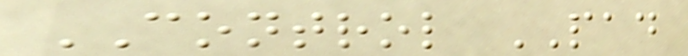CONTROL PAD
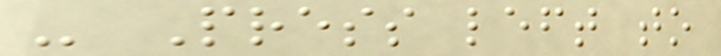- Press left to
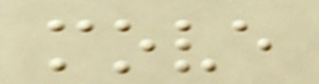move
